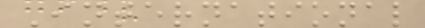International
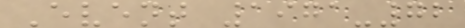Event 1971-72
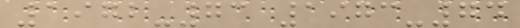1972-73 1973-74
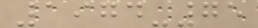1974-75
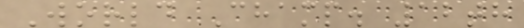World Champ. 12th
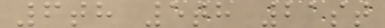6th 5th 21st
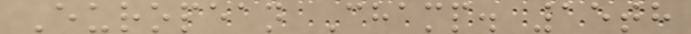European Champ. 15th
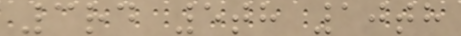3rd 5th 10th
